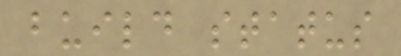build status
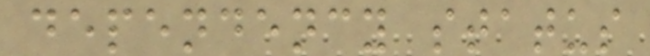dependency status
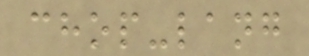chop-lang
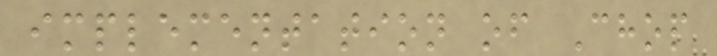implementation of Chop
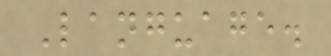Language.
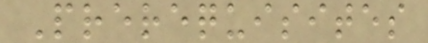Prerequisites
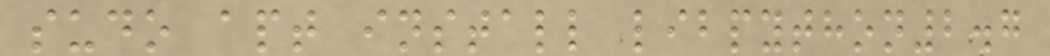sudo apt install libpython2.7
